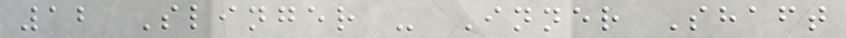12 Slinger - Inner Shaft
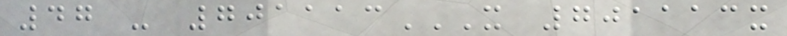47 - 701113X 701113X
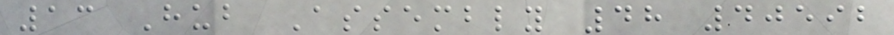13 Hub Assembly 48 40592
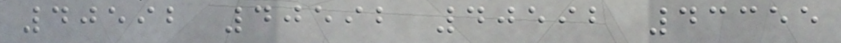40592 40592 40592 43355
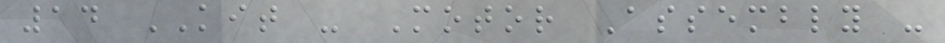14 KIT - Motor Assembly -
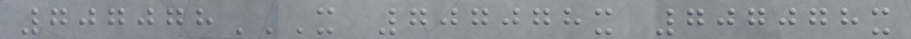707078X 707078X 707078X
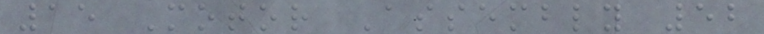15 Motor Assembly 52
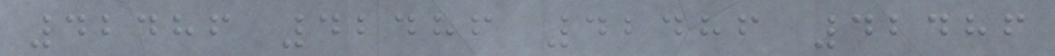42486 42486 42486 42486
